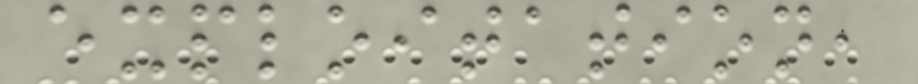exploitation,
